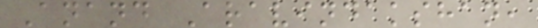Anand Aravindakshan,
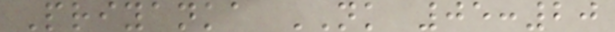Priyanka NK 05:20
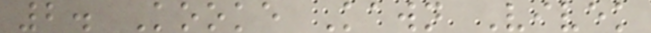2. Kooke Kawn Vivek
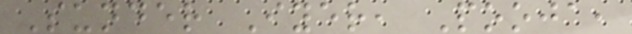Sunder Iyer, Pooja,
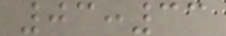03:33
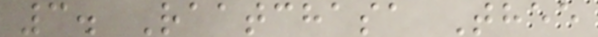3. Raatchasa Thee
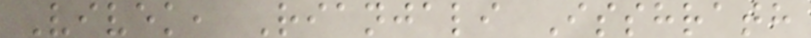Vivek, Rianjali Isshrath
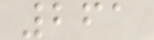261
